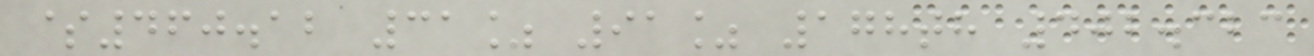$460.12 31% 91% 178th 402.323
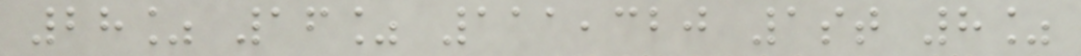28% 16% 111,320 1st 8%
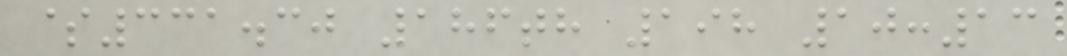$331.30 186th 198 10:13
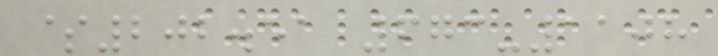$202.51 673-1108
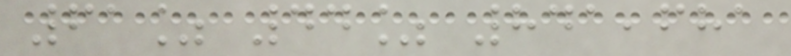61% 44% 841,681
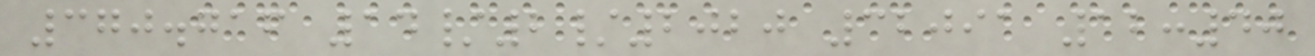370.716 14/2/2020 32091 12:40
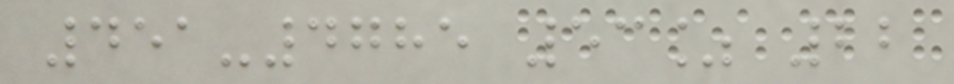451-4785 53% 22
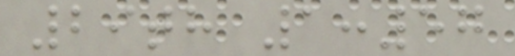29th 1:57
